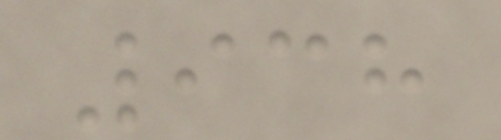938
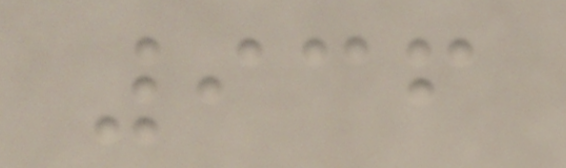936
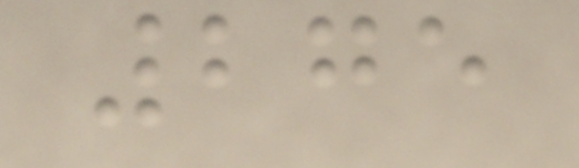275
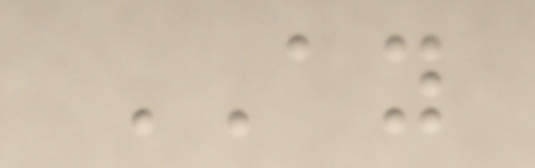AY
